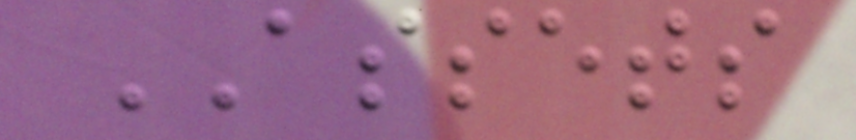ASSETS
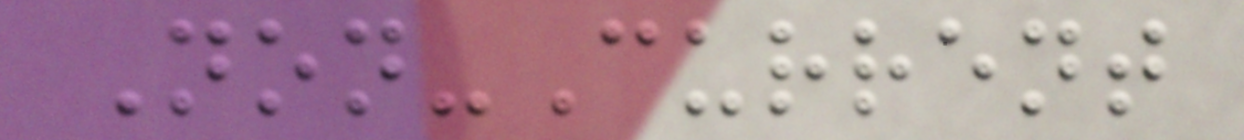Non-Current
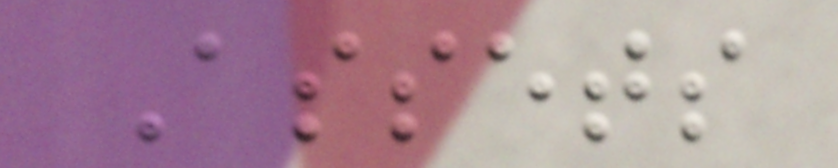Assets
